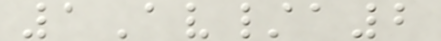1Av/a2
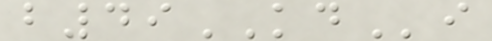b49KDi
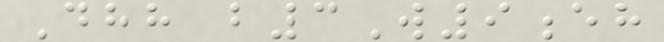Dhh b3W9eh
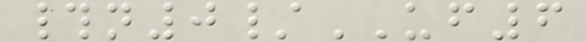#n0/UF6
